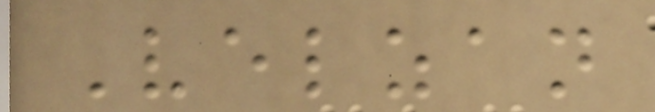Velzan
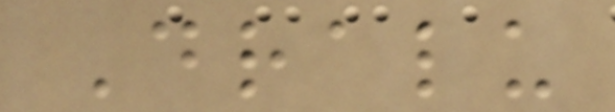Dralu
